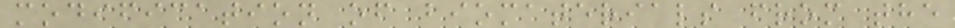modification of biomaterials from the
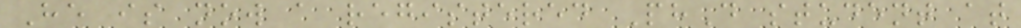He is now a registered PhD student at
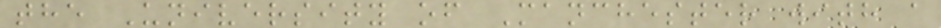the University of Manchester with a
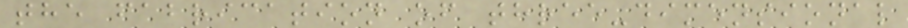the fabrication of three-dimensional
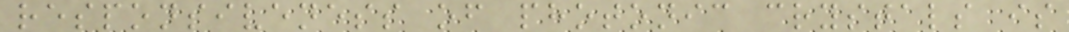responsiveness of photonic crystals is
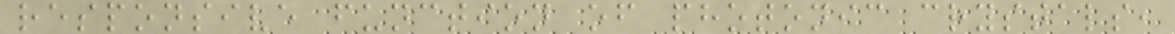responsive function of photonic crystals,
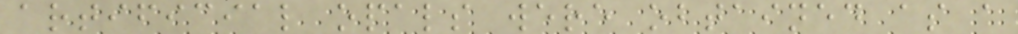artificial opals were obtained as a
